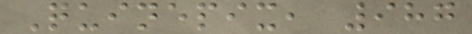Quinepix, 987
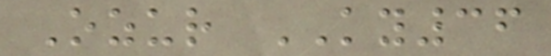Ozur KY36
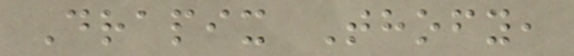Drapix Thofy,
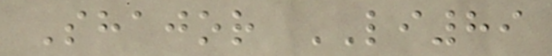Shajor LI89
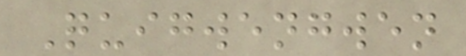Quigwengwen
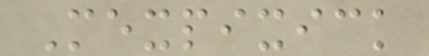Mexpixick
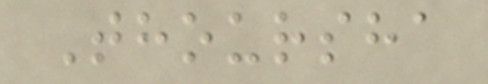Thoursha
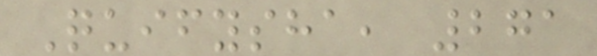Quifysha, 271
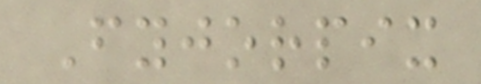Fyjorpix
